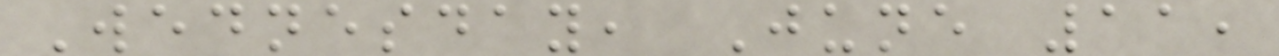Wednesday, June 11,
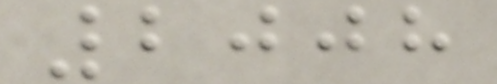2008
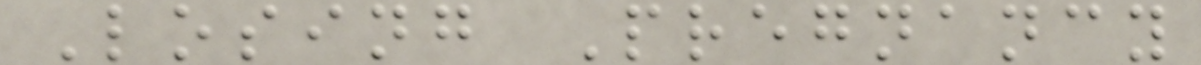Losing Pregnancy
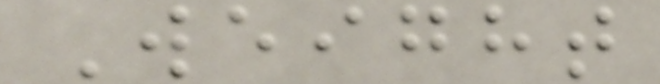Weight
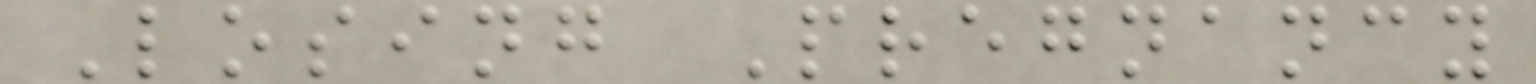Losing Pregnancy
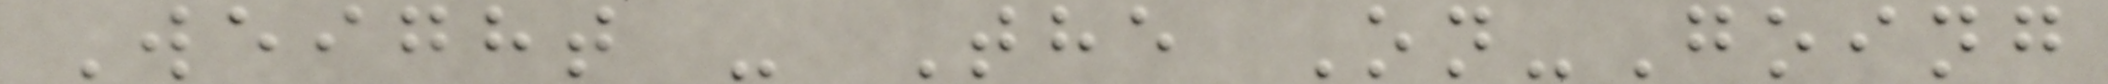Weight - The On-Going
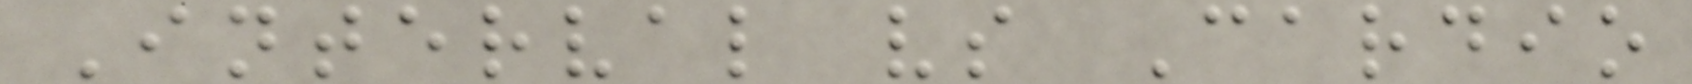Interval vs Cardio
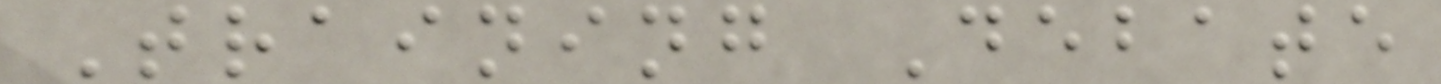Training Debate
